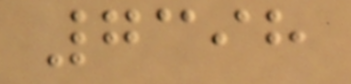7398
